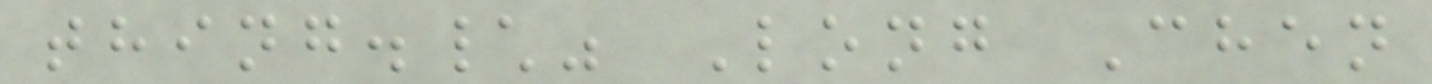thing.\" Long Chen
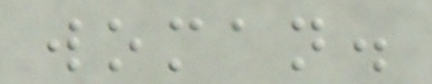woman.
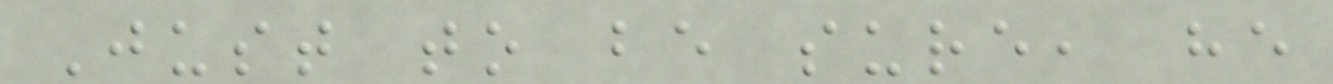Just to be sure, he
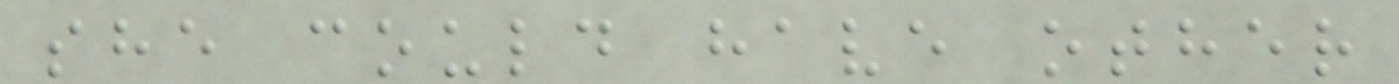she could have other
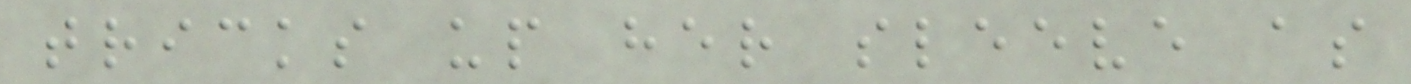tricks up her sleeve as
